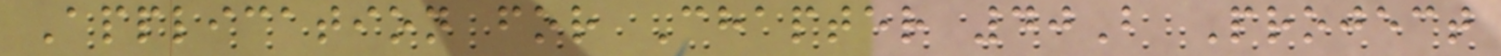Application for Chapter 40B Project
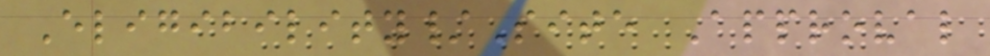Eligibility/Site Approval
